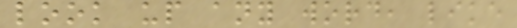look up any word, like
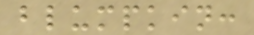blumpkin:
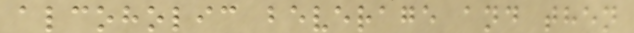alcoholic beverage and then
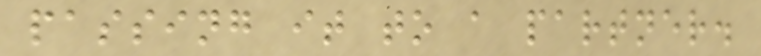passing it to a partner.
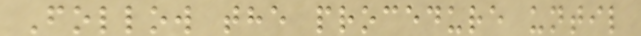Follow the procedure until
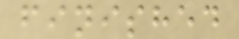finished
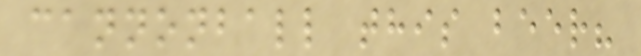cannonball this beer?
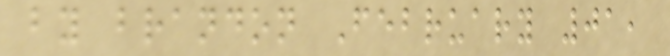by brandon February 01,
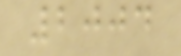2004
